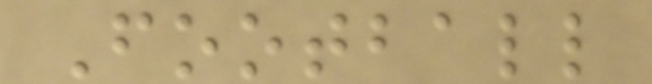Football
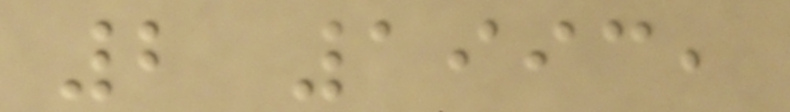2 1993,
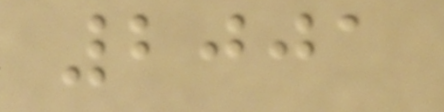2001
